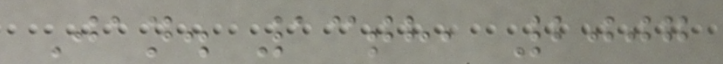Jan. 13th, 2007
